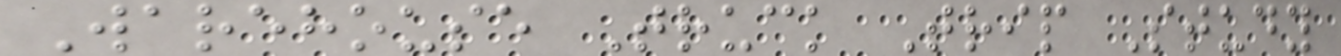Warehouse Truck Trip Study
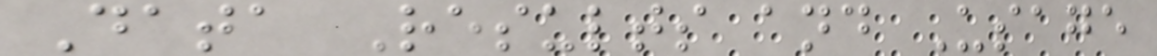Data Results and Usage
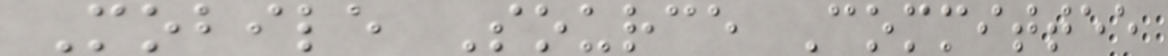Mobile Source Committee
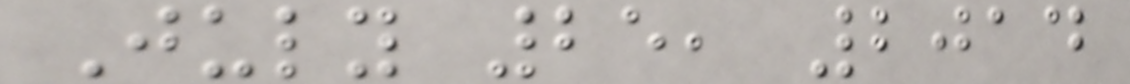July 25, 2014
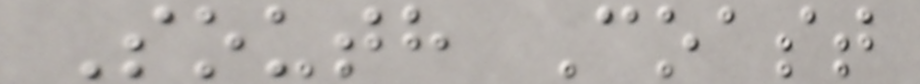South Coast
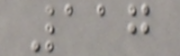117
